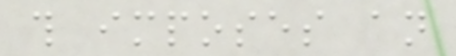this imposes an
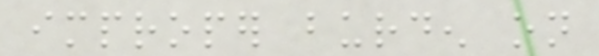improper burden on
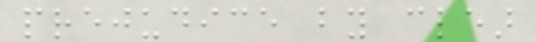prejudice by clear
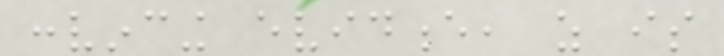convincing evidence, as is
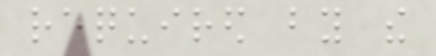required by the
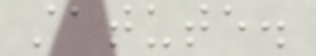statute.
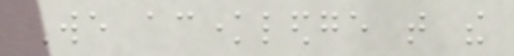We acknowledge that the
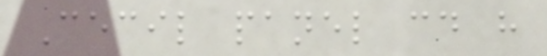Cecil panel could have
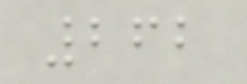262
